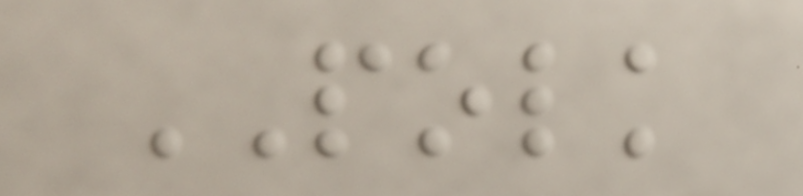POLK
